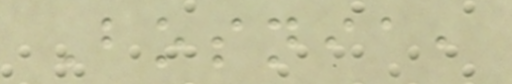Bosnia,
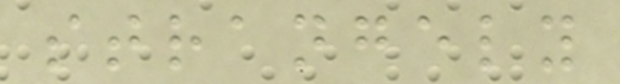strangely
